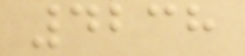4238
